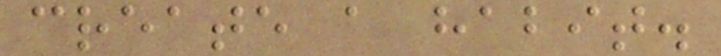create a habit.
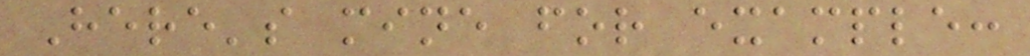Here's mine for example:
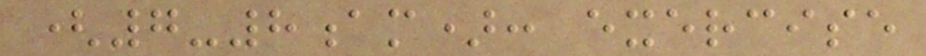(7-8am): exercise
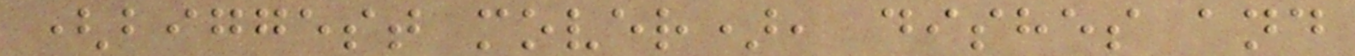(biggest mover), dishes and
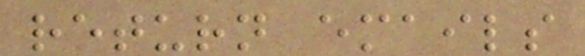return emails
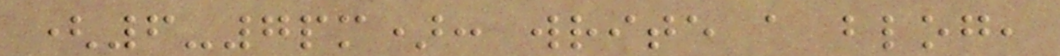(6-7pm): write a blog,
